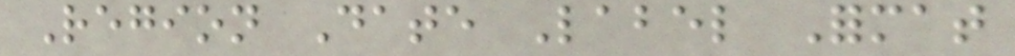Region Date Label Format
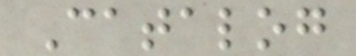Catalog
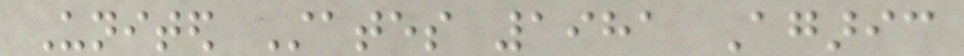United States 1981 Agaric
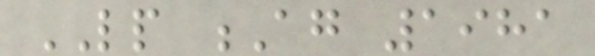LP Ag 1981
